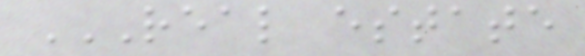REAL ESTATE
